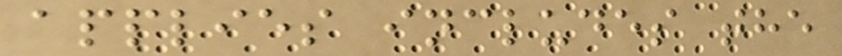applies includes the
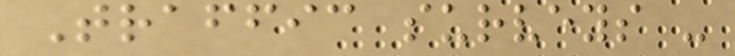Traffic surveys -
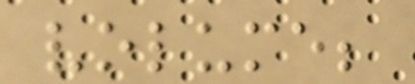volume;
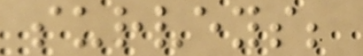surveys;
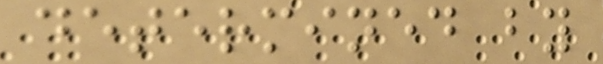determined by
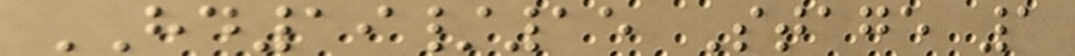HD19/15 Stage 1
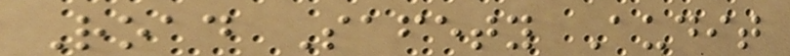Road Safety Audit
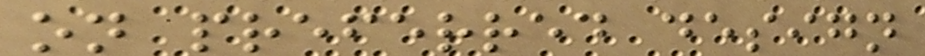on preferred design
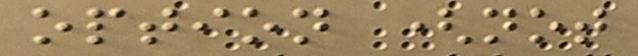option (not
